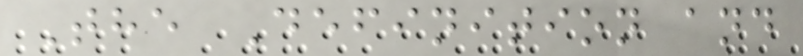The Definition and
